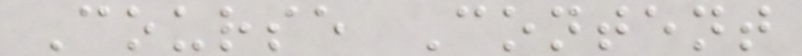Course Content
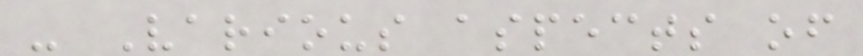- Various aspects of
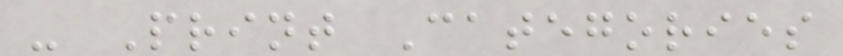- Print Categories
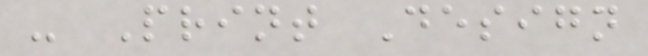- Print Design
